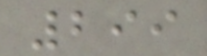299
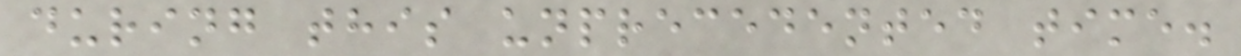during this unprecedented time.
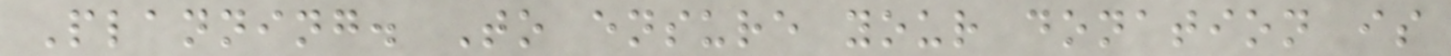Planning. To ensure your donation is
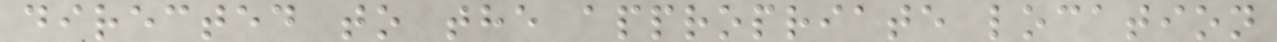directed to the appropriate location
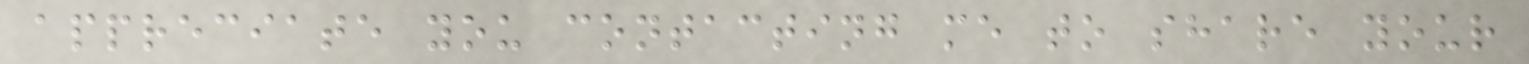appreciate you contacting me to share your
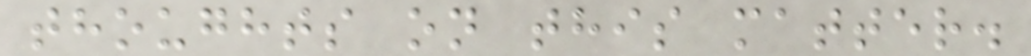thoughts on this matter.
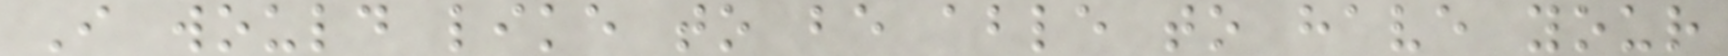I would like to be able to have your
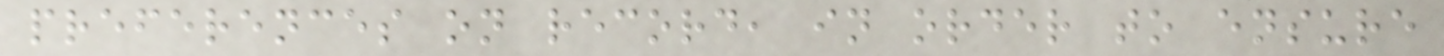preferences on record, in order to ensure
